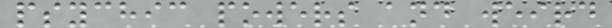psychic powers and weird
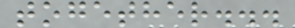together...
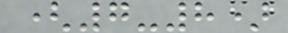(7-8)
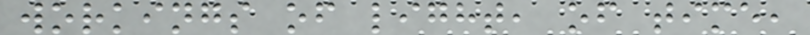workings of light, of time,
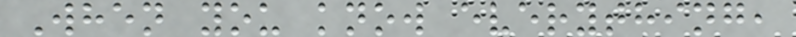When you know everything,
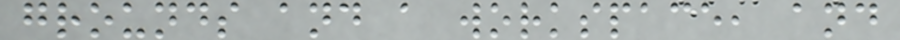grounds and a workspace, and
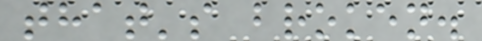that's broken.
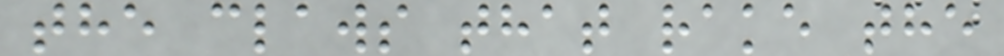the claws that rake the
